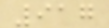917
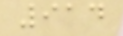914
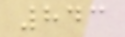843
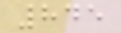845
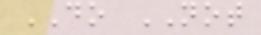DO NOT
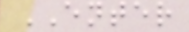ENTER
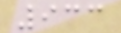933
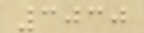3030
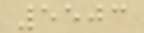5503
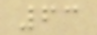63
